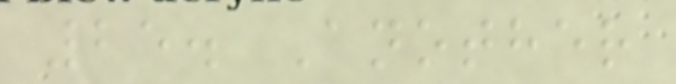25. Another
